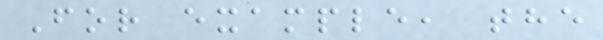For example, the
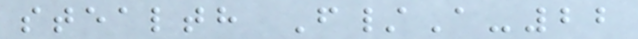stealth F/A-22
